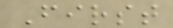First
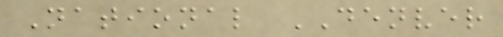National DENVER
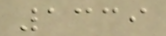1339
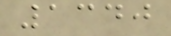1340
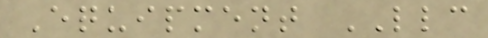Equipment LLC
